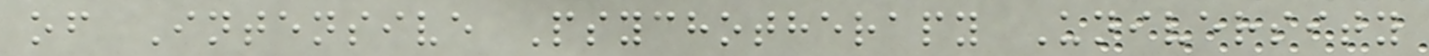of Intensive Psychotherapy University
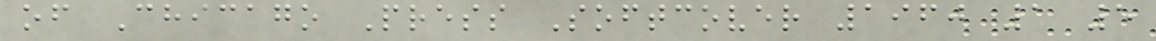of Chicago Press Softcover 1960 1 5
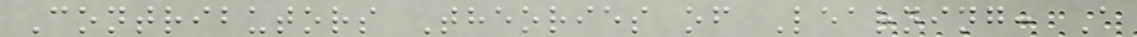Contributors Theories of Learning: A
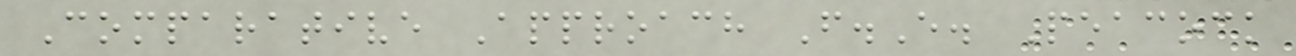Comparative Approach F.E. Peacock
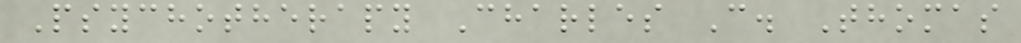Psychotherapy Charles C. Thomas
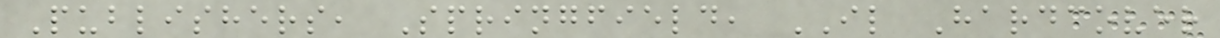Publishers, Springfield, IL Hardcover
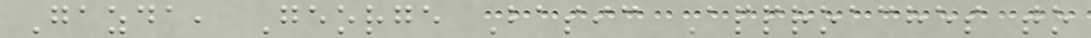Gazda, George Basic Approaches to
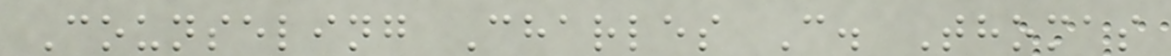Counseling Charles C. Thomas
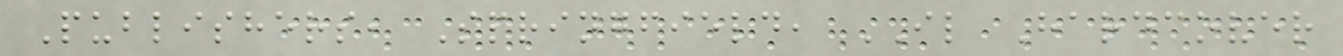Publishers, Springfield, IL Hardcover
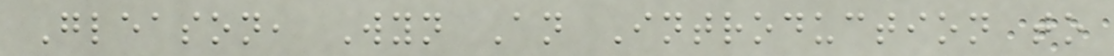Gleason, Wyn An Introduction to
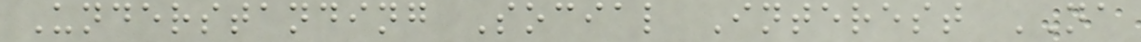Understanding Social Interest NA
